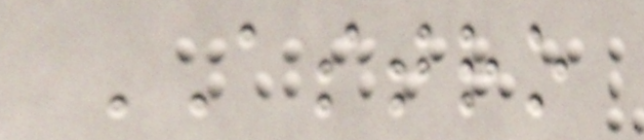ASTRO
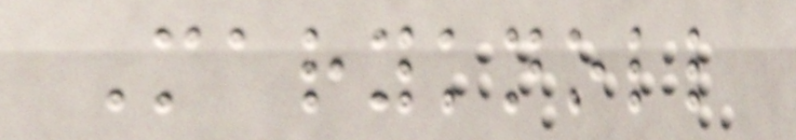Maryknoll
